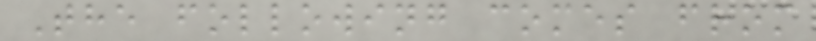The following comes from
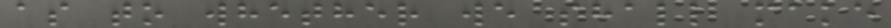as to whether we shall make
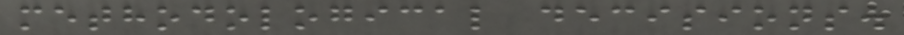methodological decisions.
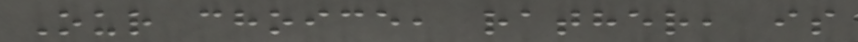Our choice, rather, is
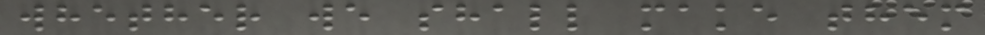whether we shall make them
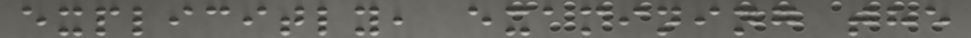explicitly, examining the
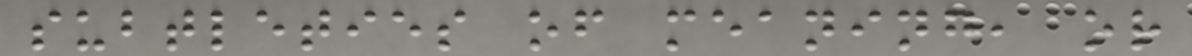subtleties of meaning, or
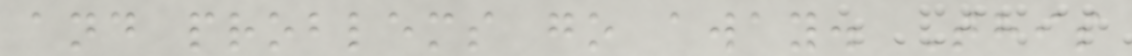and problems go away. This
